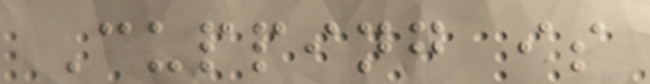Cupping is
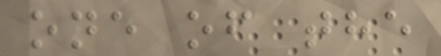one of the
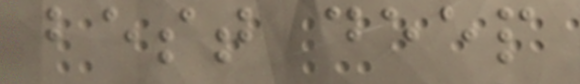best deep
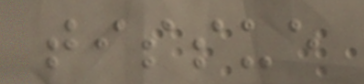tissue
